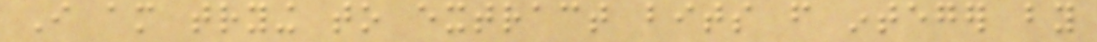I am trying to extract bits from integer by
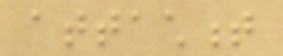attachment
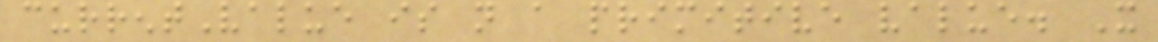currentValue is not a primitive value. It
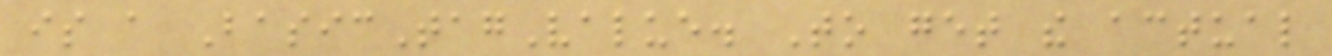is a BasicTagValue. To get the actual
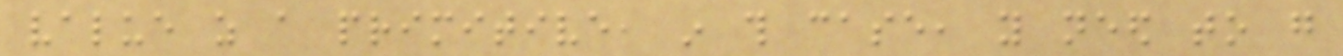value as a primitive, in this case, you need to go
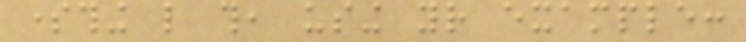something like this, using your example:
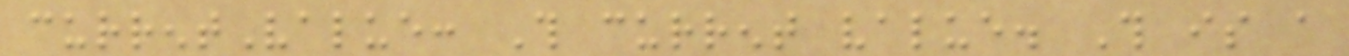currentValue: This current value. This is a
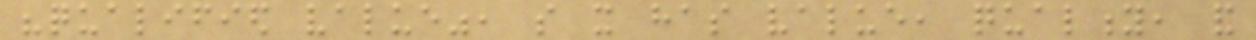"qualified value", so it has value, quality, and
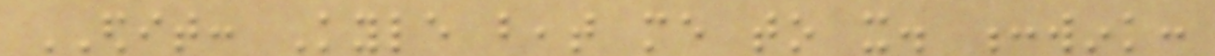EDIT: Kyle beat me to it. :wink:
